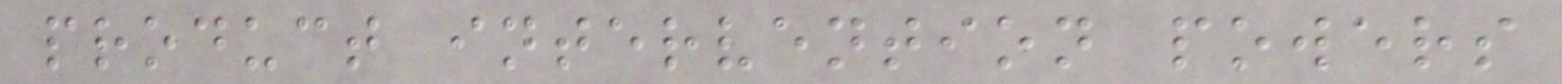product intervention powers
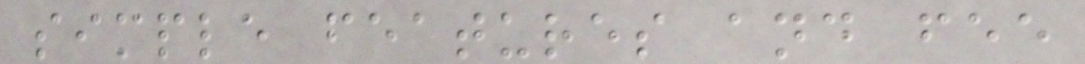simple features and fee
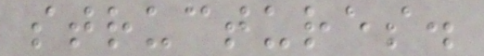structures.
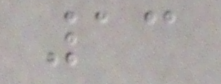13
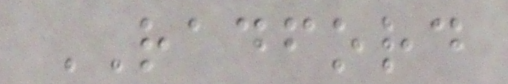RADFORD
